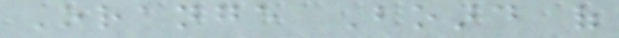Orange Board of
